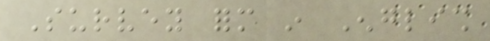Survey form in English
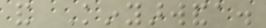and Kinyarwanda.
